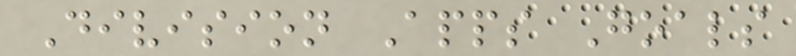Division Apps Goals
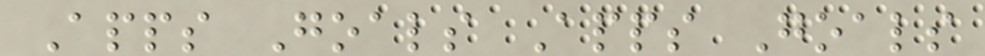Apps Goals Apps Goals
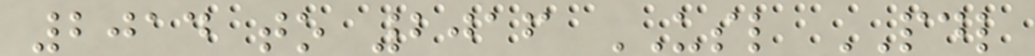2014 to 2016 USL PDL
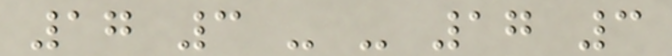17 3 - - 17 3
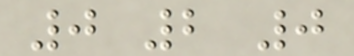0 2 0
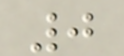0
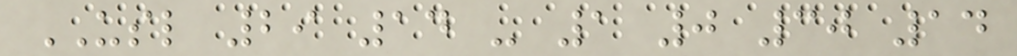USL 29 14 - 1 0 30 14
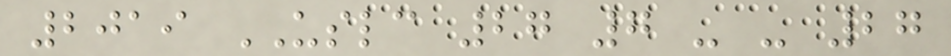2019 USLC 27 7 - - 27
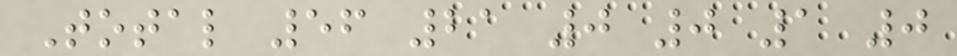Total 56 21 0 0 1 0
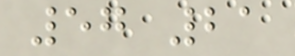57 21
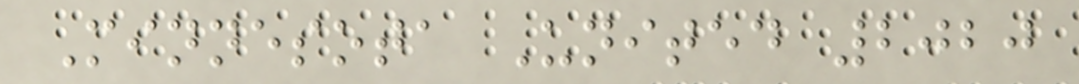Minnesota United 2020
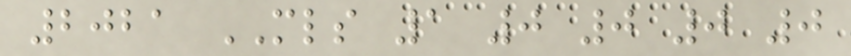2021 MLS 1 0 0 0 0
